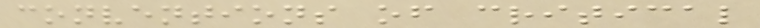conventions of critical
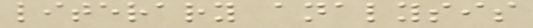literary analysis
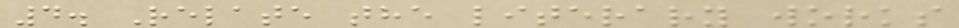4. Relate the literary works
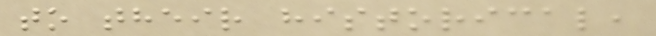to their historical,
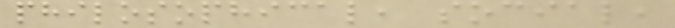philosophical, social,
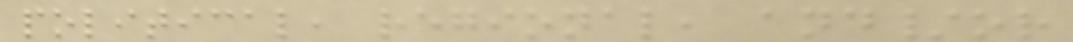political, regional, and/or
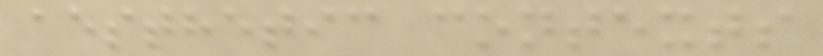aesthetic contexts
